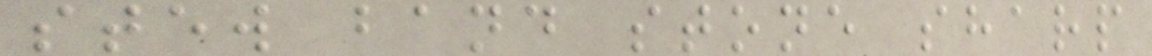stew band stone sharp
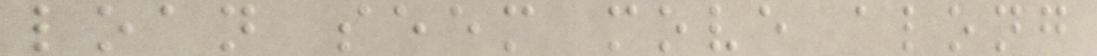loan seem move along
